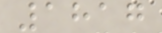1817
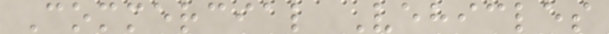Commercial Vehicles
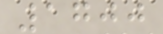1700
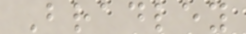Bradley
